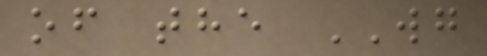of the WG
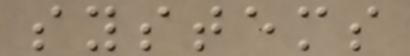systems
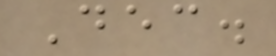Dec.
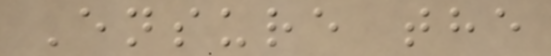Ensure the
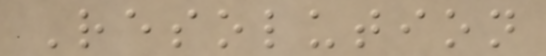Resolution
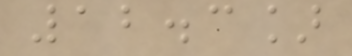12.3]
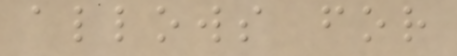allows for
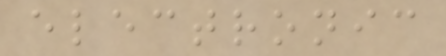electronic
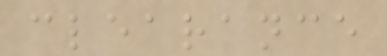clearance
